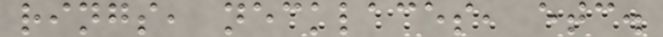rings, necklaces, etc.
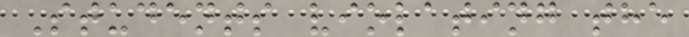Students violating the
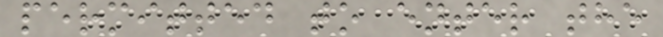permitted to enter the
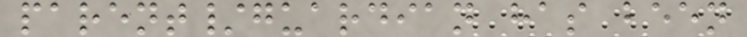parent/guardian has been
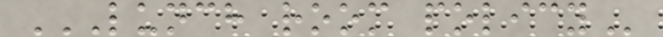LUNCH ROOM POLICY
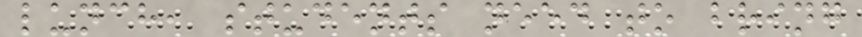lunch, students need to bring
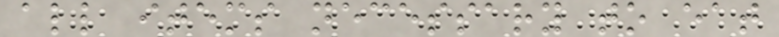all items necessary to eat
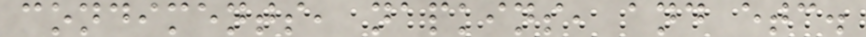condiments, napkins, and etc.
